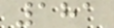181
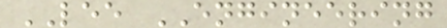LEE ENGINEERING
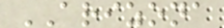ARIZONA
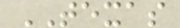TEXAS
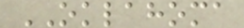OKLAHOMA
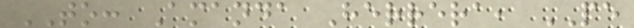TO: Amanda Herrera, PE
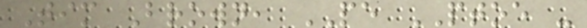Tim Brown, PE PTOE -
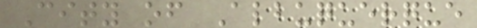City of Albuquerque
